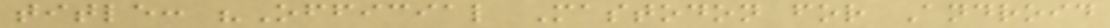title: "Official Mastodon for Android
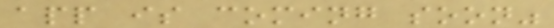app is coming soon"
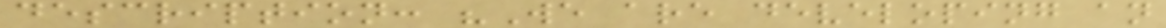description: "We are developing an
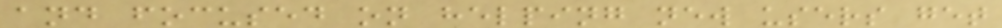and focused on helping new users get
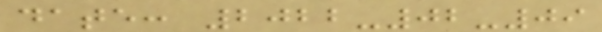date: 2022-02-09
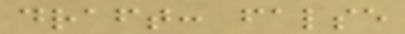draft: false
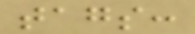tags:
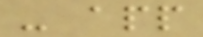- app
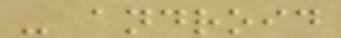- android
